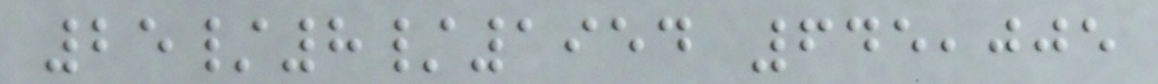25/8/1954 645,005
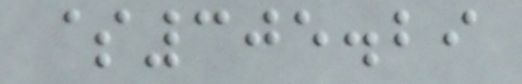$305.29
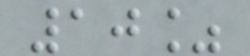10%
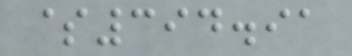$394.91
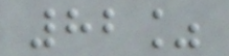82%
